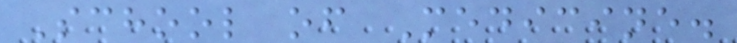School of Medicine.
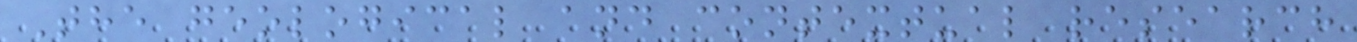The geological and contextual research
